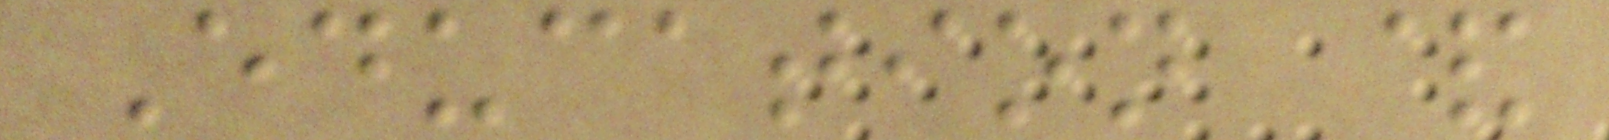Education &
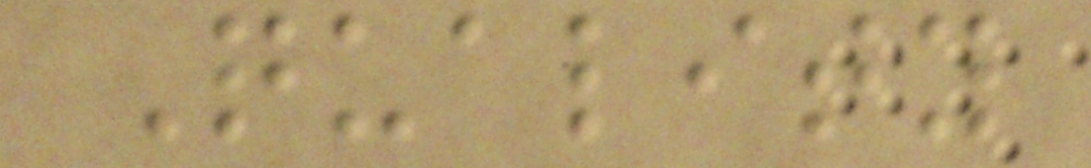Quality
